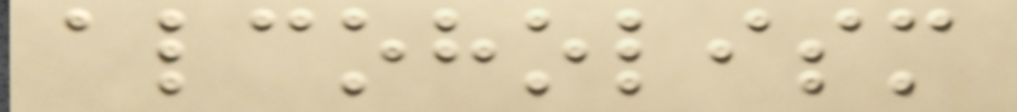alcoholism
